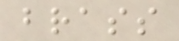brass
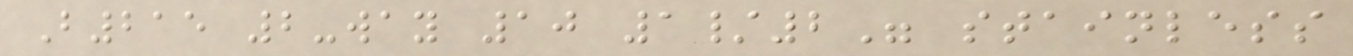B215 2-way 10 1/2" stainless
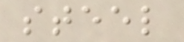steel
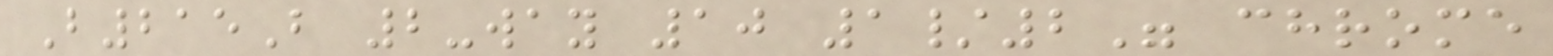B215B 2-way 10 1/2" chrome
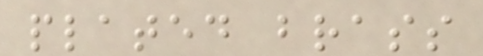plated brass
